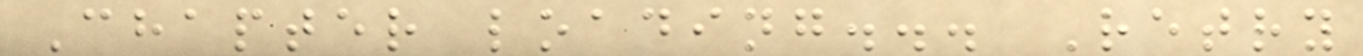Chapter loading... Retry
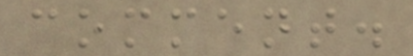comment.
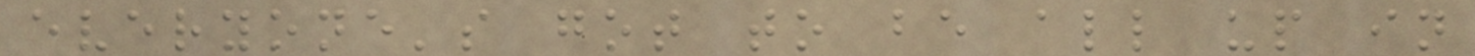everyone's got to be all up in
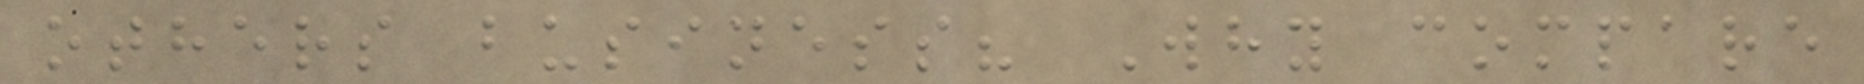others business? Why compare
